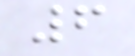6
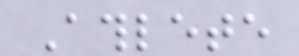Athlete
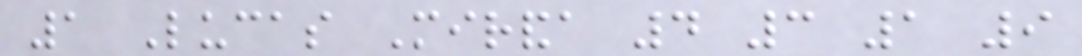1 Lucas Miranda 4 3 1 9
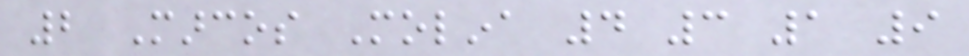2 Marcos Molina 4 3 1 9
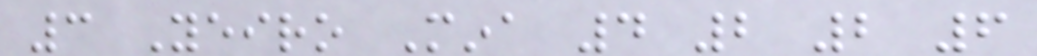3 Yeiro Mina 4 2 2 6
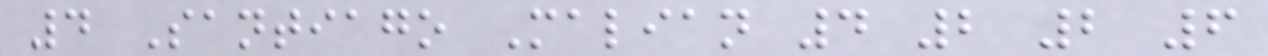4 Santiago Malian 4 2 2 6
